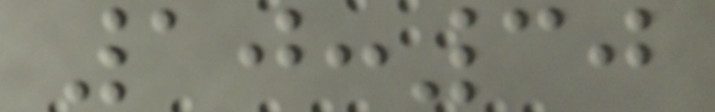10:30
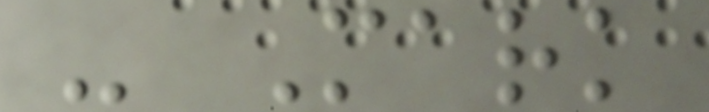- Mark
